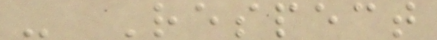- Respect
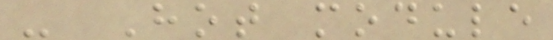- Hot module
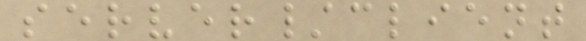server/client
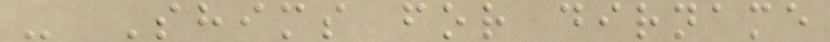- Shims for dirname
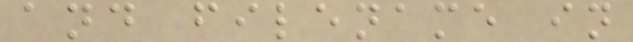and filename in
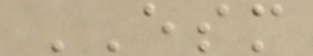ESM
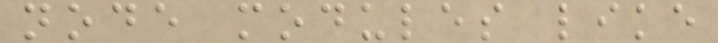node modules like
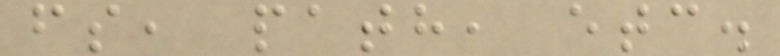fs, path, etc.
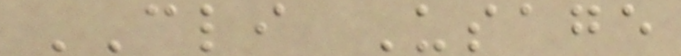CLI Usage
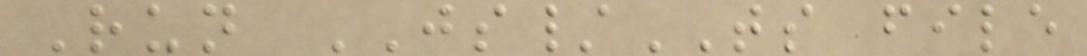Run JS/TS file
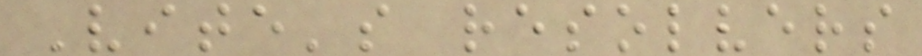Vite's resolvers
